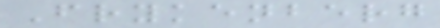Frykenberg
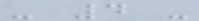- 4 -
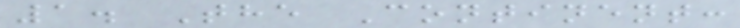1. The Continent:
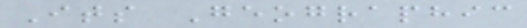Its Geographic
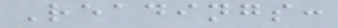Readings:
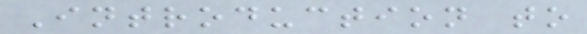Introduction to
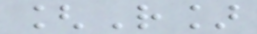[R]
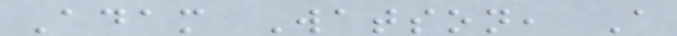Adam Watson, A
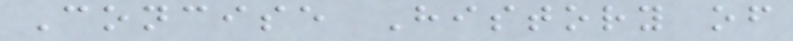Concise History of
